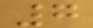7
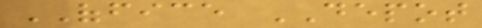OFFICE DEPOT
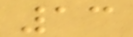13
